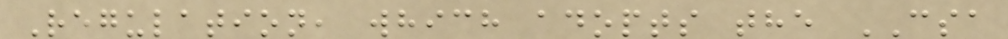Regulation, which adopts the CSA
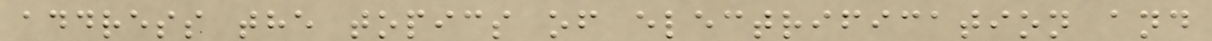address the topics of electrification and
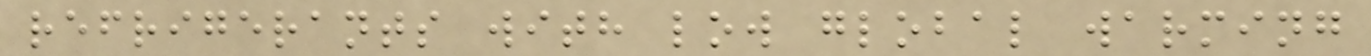refrigerants with low global warming
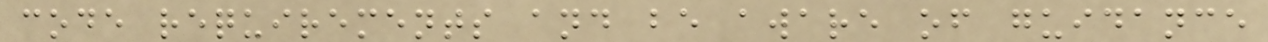code requirements and be aware of guidance
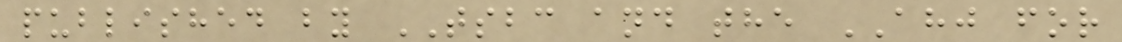published by TSBC and the AHJ for
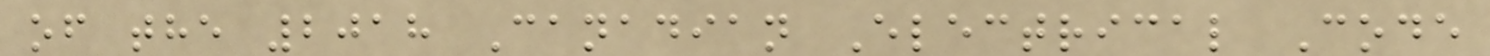of the 2018 Canadian Electrical Code
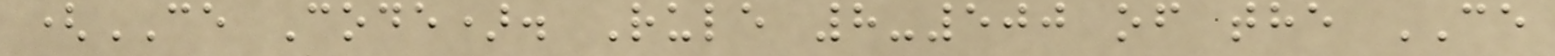(CE Code). Rule 8-500 of the CE
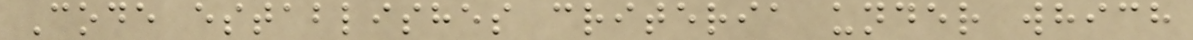Code establishes criteria under which
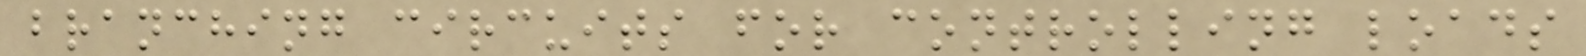branching circuits for controlling loads
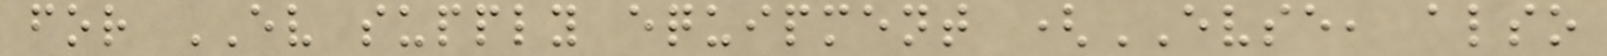for EV supply equipment (EVSE, also
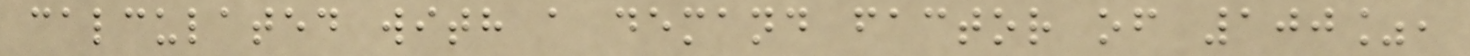calculated with a demand factor of 100%,
